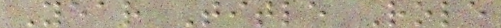Year Title Role
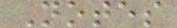Notes
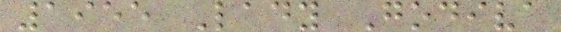1955 Lady Godiva
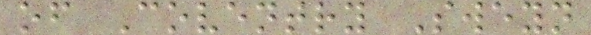of Coventry Sweyn
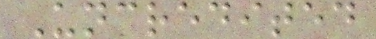Uncredited
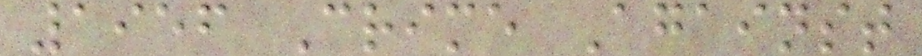1956 Crime Against
